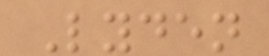Lyden
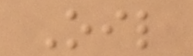Oil
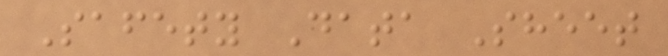Safety Data Sheet
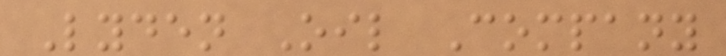Lyden Oil Company
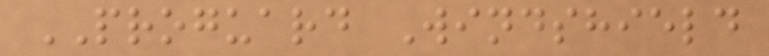PROGUARD Windshield
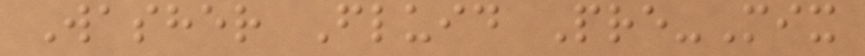Washer Fluid Pre-Mix
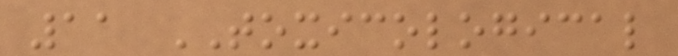11 TOXICOLOGICAL
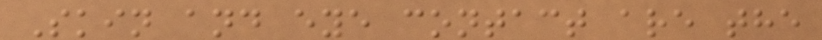Skin and eye contact are the
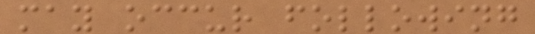may occur following
